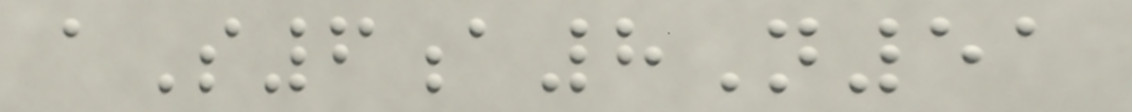aS6a8N51
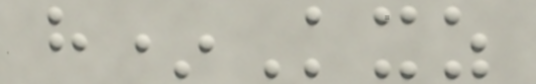h*Kxz
